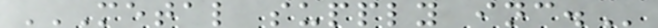METAL SUPPLY INC.
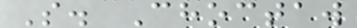S. Choctaw
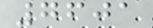7601
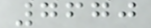7670
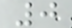0
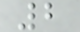2
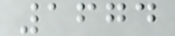1674
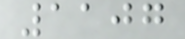1107
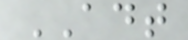ADT
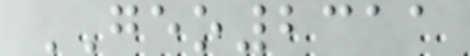GEO2311
